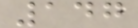147
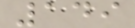149
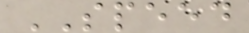SPEED
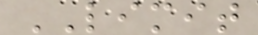LIMIT
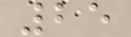25
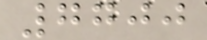7700
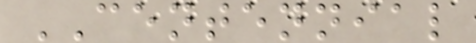CENTENNIAL
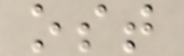ost
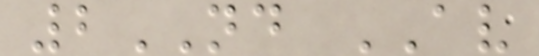2ND AV
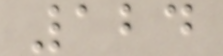124
